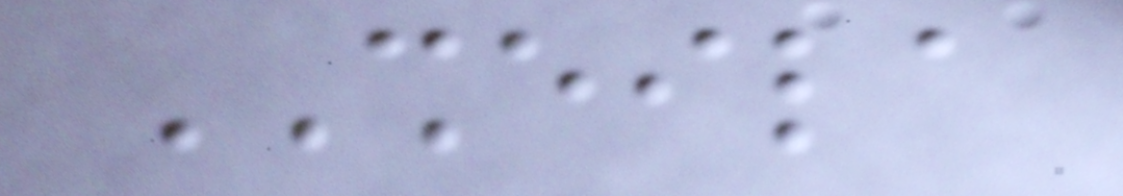SHEILA
